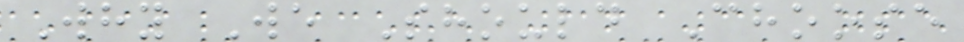Why We Should Choose
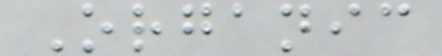Organic
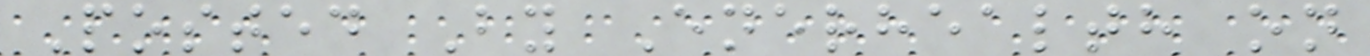Posted By Enerhealth on
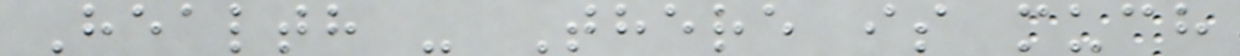Health - There is much
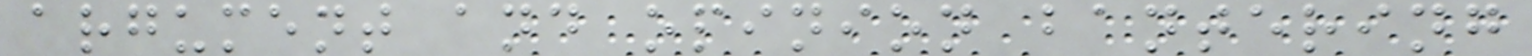argument and opinion bantering
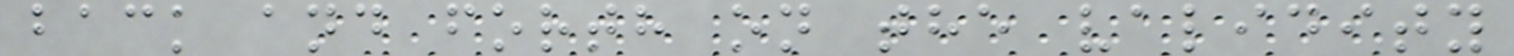back and forth on the validity
